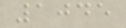1045
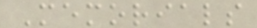Memorials
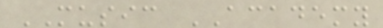MUSIC ACADEMY
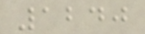1240
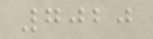7020
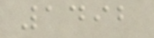1492
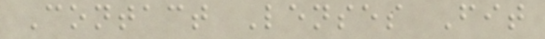Contact Lenses Fit
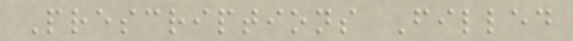Prescriptions Filled
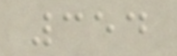354
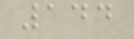144
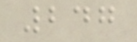247
